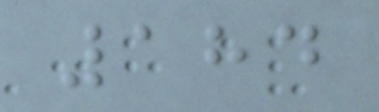184
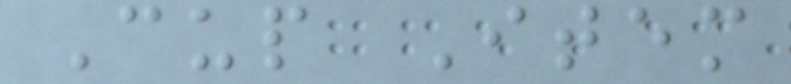Cup Item
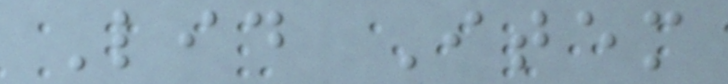Lid Item
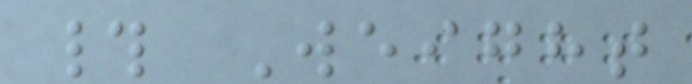# Weight
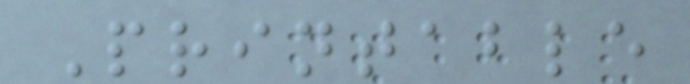Printable
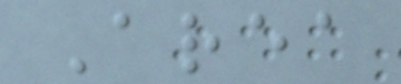Area
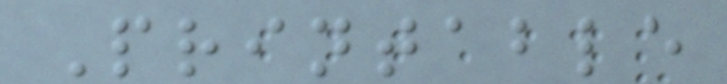Printable
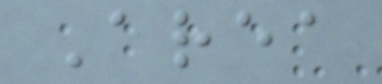Area
